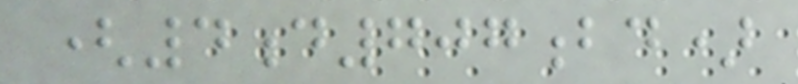(4d707bd)
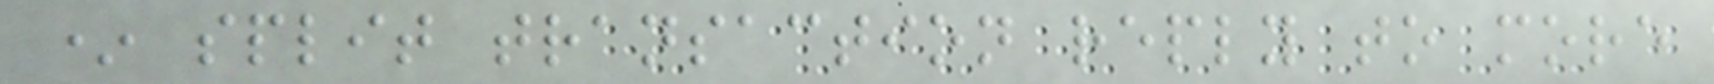* split transaction reply to more
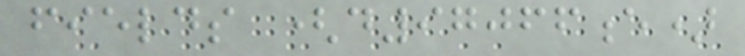fields (d97066e)
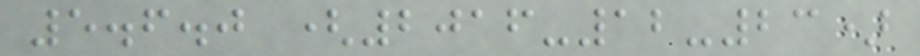5.6.0 (2016-12-23)
